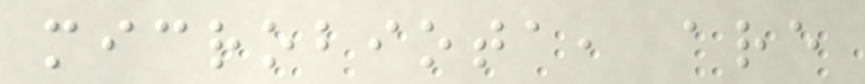microbiota, are
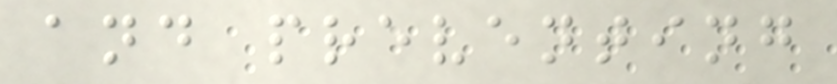and preventing
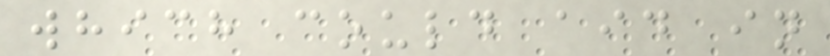which could aid in
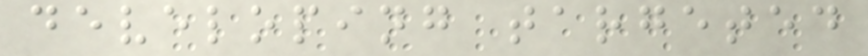developing targeted
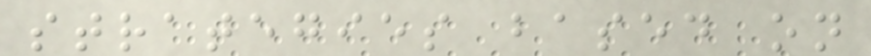strategies based on
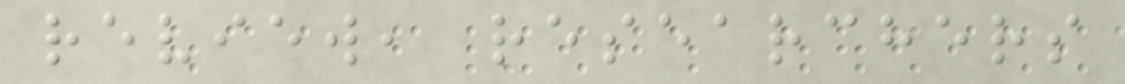review, researchers
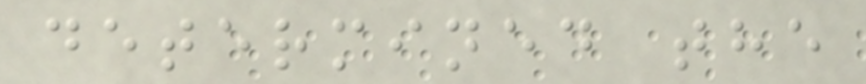determined the
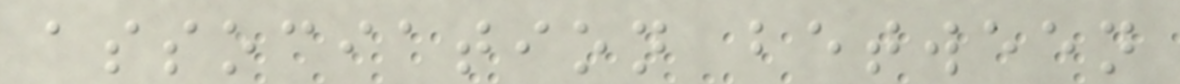association between
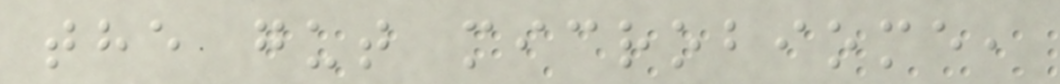the gut microbiome,
